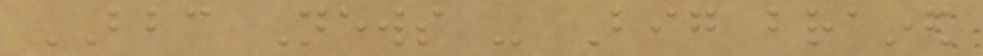BBC News - Big brained
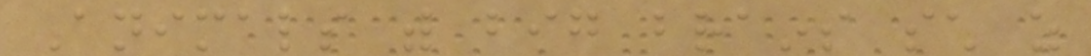Animals with big brains such as
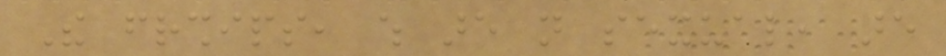The friendships, which are not sexual, are
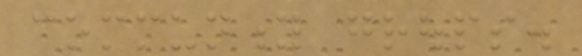community groups.
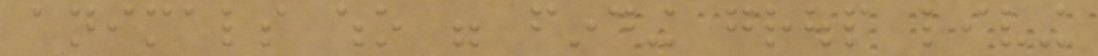animals who were finding group living
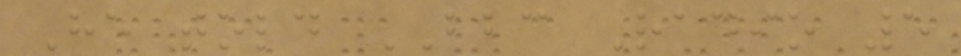He told BBC Radio 5
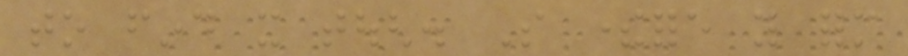to find it tough. So therefore you form
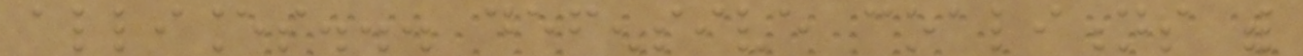alliances... defensive coalitions with
